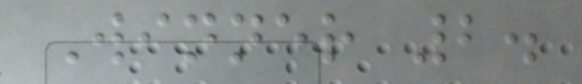Winner 2.
